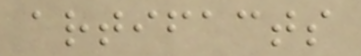artifacts
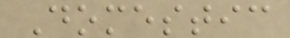Domestic
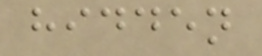hidden
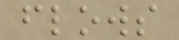flows
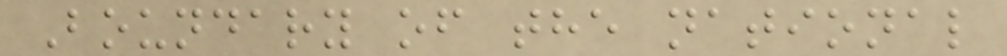Boundary of the national
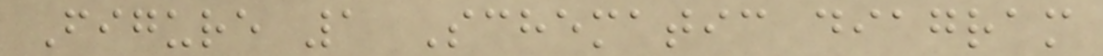Figure 1 Schematic diagram
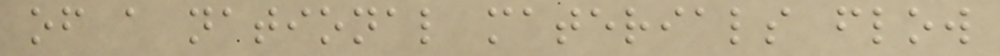of a national materials flow
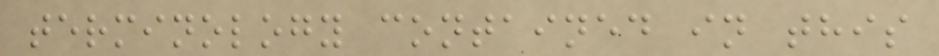terminology contained in this
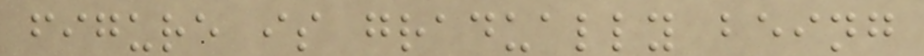figure is gradually being
